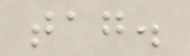tag.
